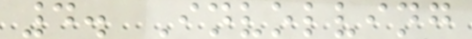4. Involving
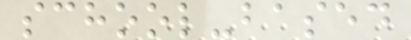school-based
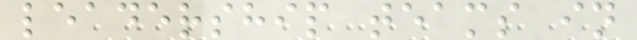leadership teams in
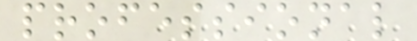professional
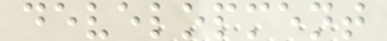development
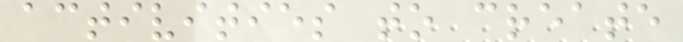activities to create
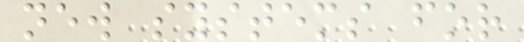new systems for
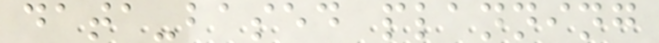data-based planning
